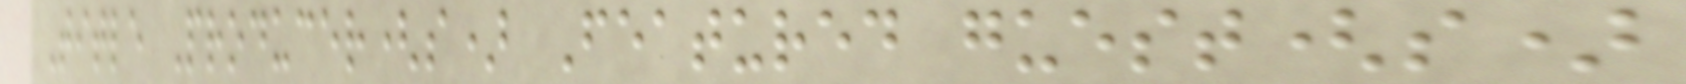Title Producer(s) Featured guest(s)
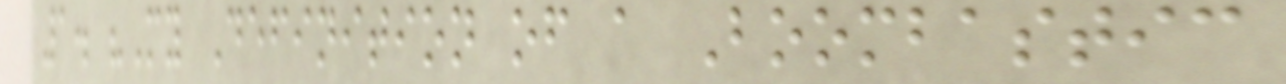1. "My Definition of a Boombastic
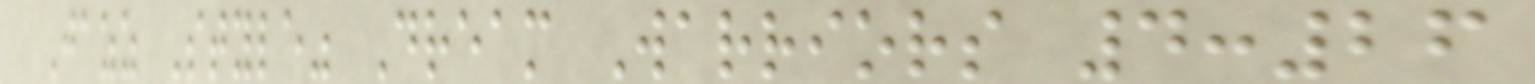Jazz Style" Dream Warriors 4:26
